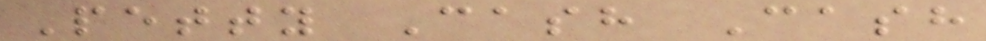Petty Cash Cash
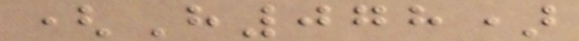(H078)
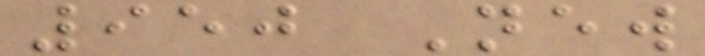950 New
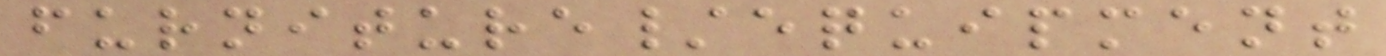furniture/equipment
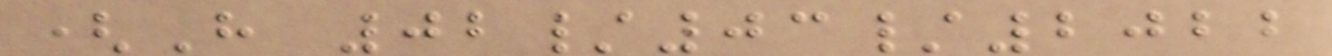(H 02/03/2022
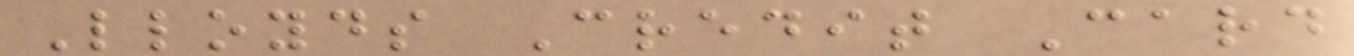Lloyds Credit Card
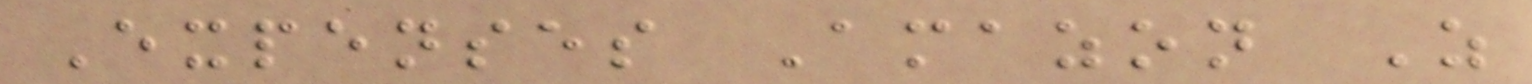Expenses Amazon Z
